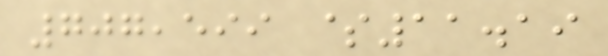707,599 $11.19
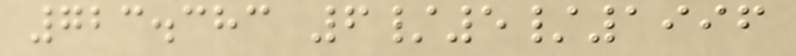723.383 6/5/1996
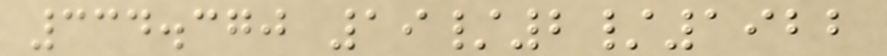334.370 19/2/1922
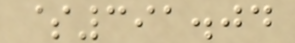$391.04
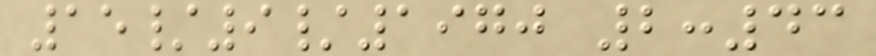15/9/1970 2:43
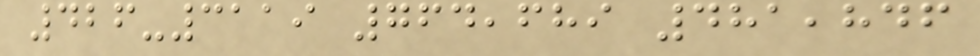426-3119 764,689 481,846
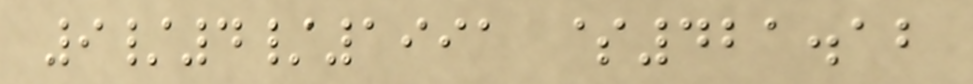9/4/1991 $421.12
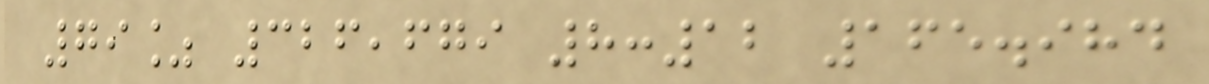79% 326,679 8:12 165.984
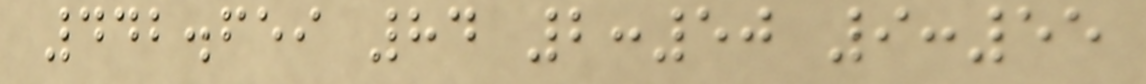442.659 84 2:50 9:55
